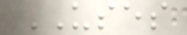USES
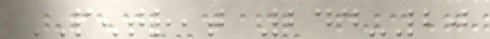PENTREAT 244-20
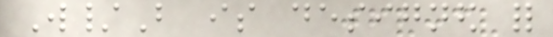W/B is designed for
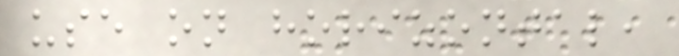use on horizontal,
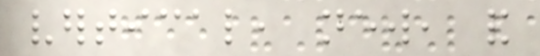vertical, new, and
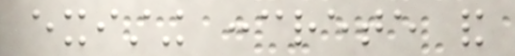existing concrete and
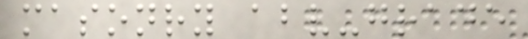masonry above-grade
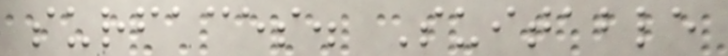surfaces. Suitable
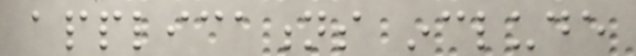applications include
